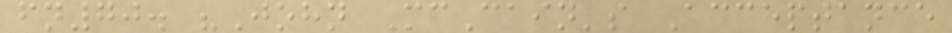fn70. "John McCain's Acceptance
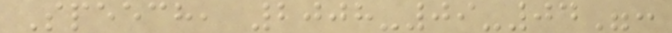Speech, 2008-09-04":
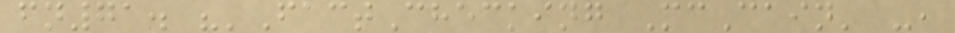fn71. "'FactChecking McCain' -,
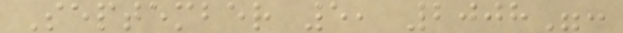September 5, 2008":
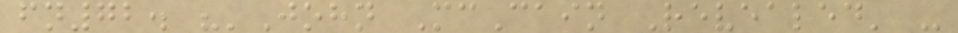fn72. "'John McCain Revealed' -
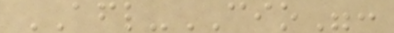AFL-CIO":
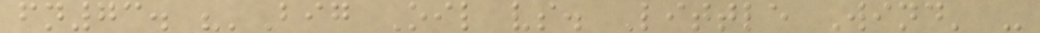fn73. "'Big Oil vs. Little Wind' -
